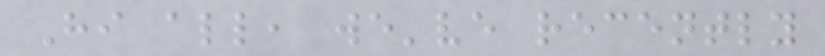Hi all, we've recently
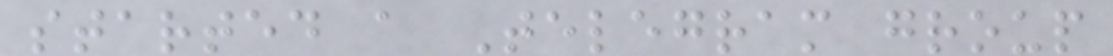started a Telegram group
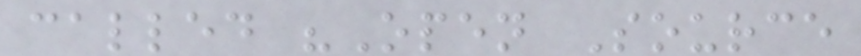called "Open Source
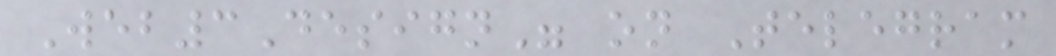Web3Design" on Telegram
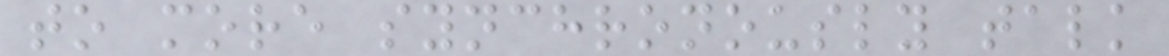to more synchronously talk
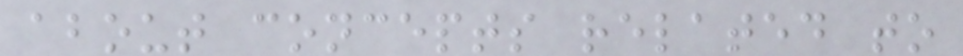about concepts related to
